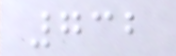732
